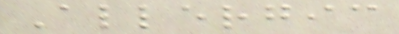Allergic
